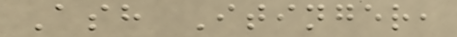Ash Itinger,
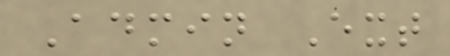Admin Ext
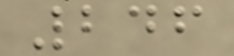246
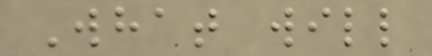What will
